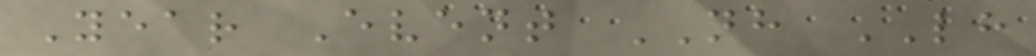Year Event NH LH
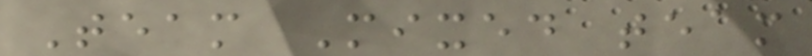Team Mixed team
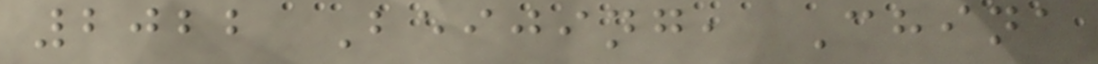2022 Beijing, China
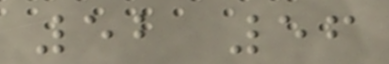52 56
